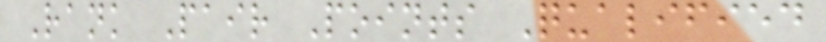Rank Pair Points Qualified
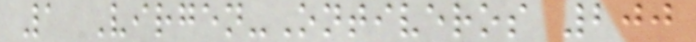1 Virgen-Ontiveros 200
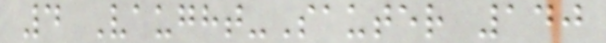4 Vaught-Sauter 140
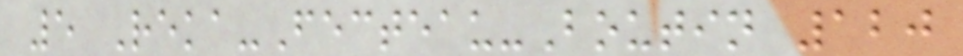5 Reka-Fecteau-Boutin 120
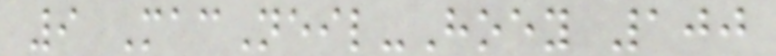9 MacNeil-Hoey 100
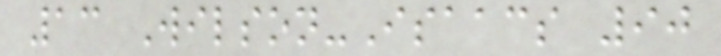13 Wilson-Isaacs 90
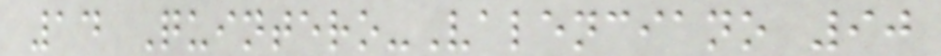14 Quintero-Valenciano 90
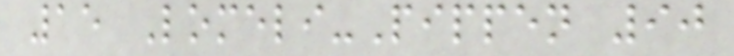15 Lomeli-Pippen 90
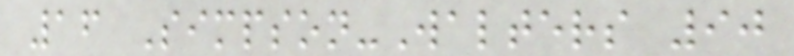16 Simpson-Walters 90
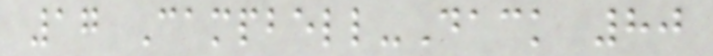17 Campbell-Dack 80
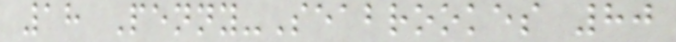18 Penny-Seabrookes 80
